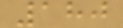180
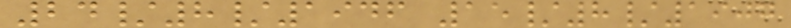24/8/1946 15/8/1907
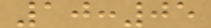10:05
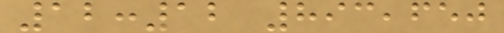12:12 893,650
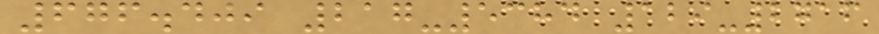676.409 217-5384 129-2716
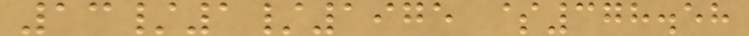13/1/1975 $378.58
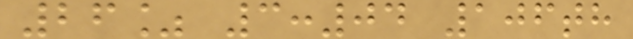26% 3:04 106th
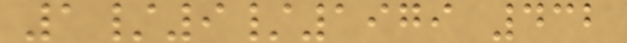1/9/1979 432
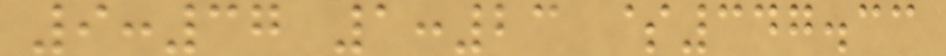9:37 1:23 $347.33
